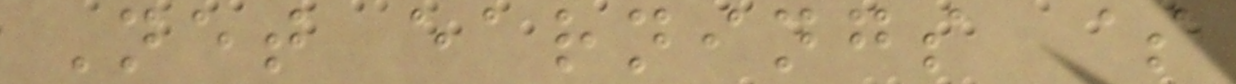Net earnings $
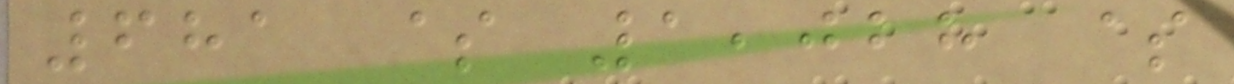681 $ 1,028 $
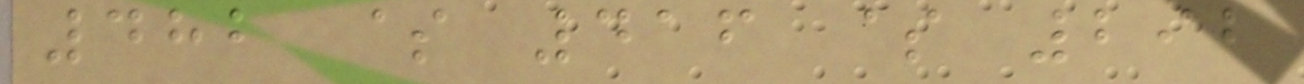482 $ 416 $ 292
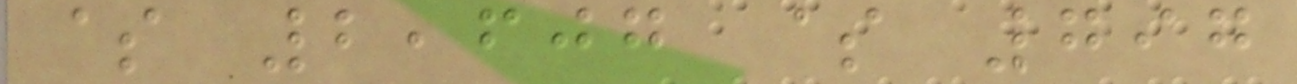$ 2,607 $ 797
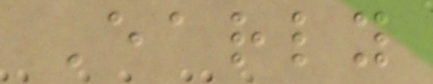Early
